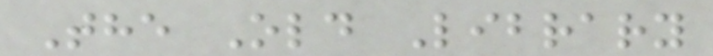The Old Library
